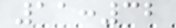11:32
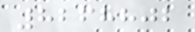8268802
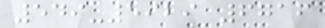549-5929 6716
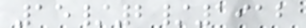15/2/1912
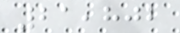21,802
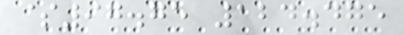$97.75 124.475
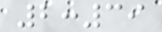2:39
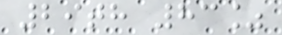29th 83%
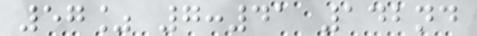57% 7:41 142nd
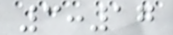3:17
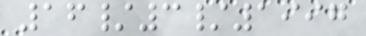16/3/1997
